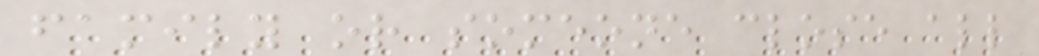family or someone close all
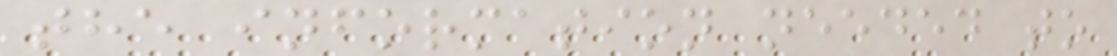the information needed to
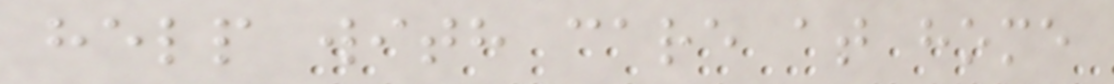help with care at home
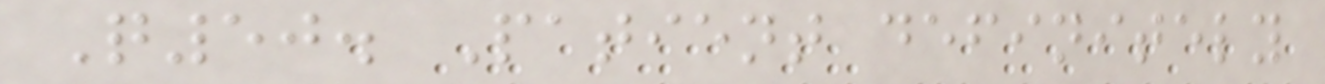Q50. Patient definitely
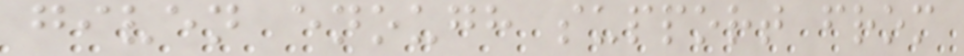given enough support from
